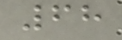68
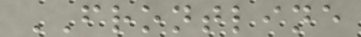FRONTLINE
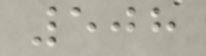508
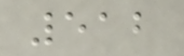512
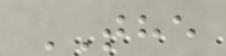THE
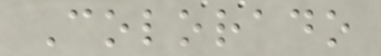Colorado
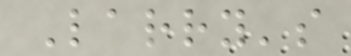Larry's
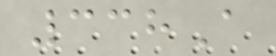338A
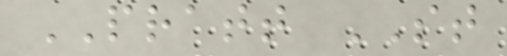PRATT ST
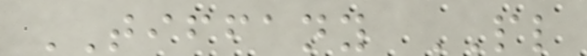TIFFANY PL
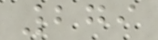279
